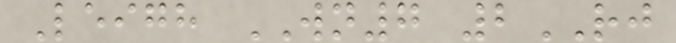Leigh WN7 2RJ
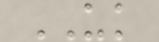UK
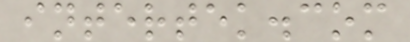intertek.com
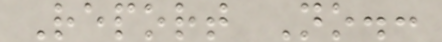Report No.:
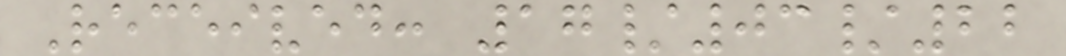Received: 17/03/22
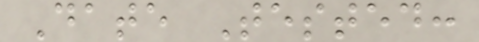Date Tested:
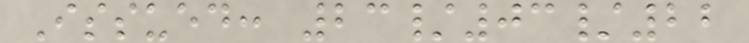Issued: 23/03/22
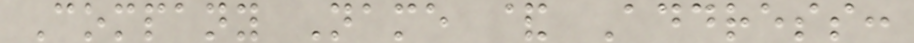Company Name & Address:
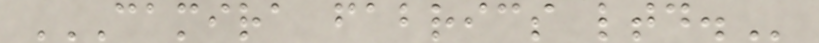CAMIRA FABRICS LTD.
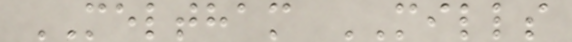MELTHAM MILLS
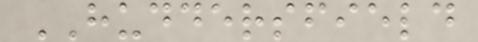HUDDERSFIELD
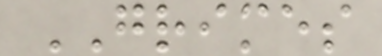GRIMES
